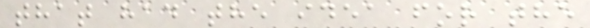that had the idea for the
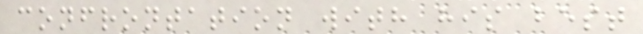confrontation with his best
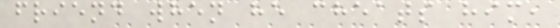friend when he cheats him,
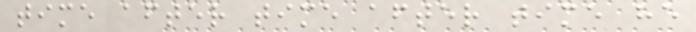time after time after time he
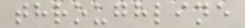throughline
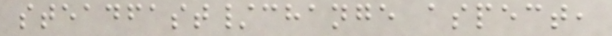steadfast/change aspect,
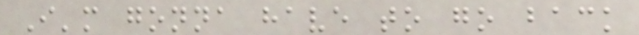I'm gonna have to go back
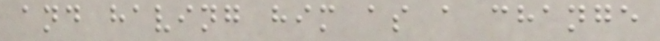and having him as a change
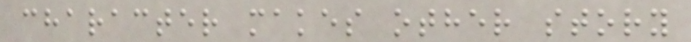character makes other story
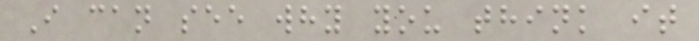I can see why you think it
